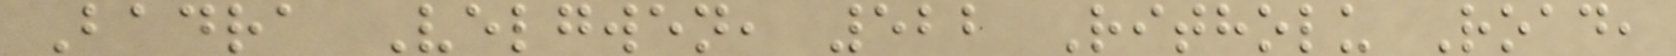Badra Velgwen, 522 Ritholu Road,
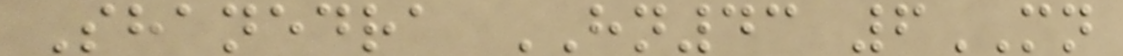Shanedra HN43 6MN
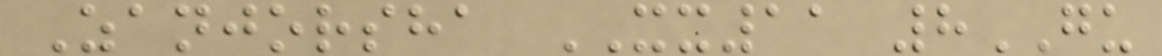Zanjorsha XX11 8GU
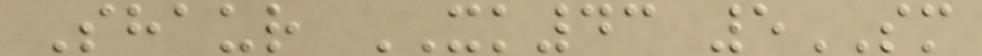Shaur XK43 5SM
